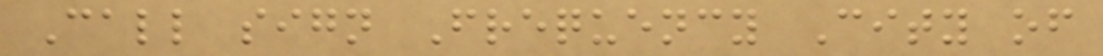Call sign Frequency City of
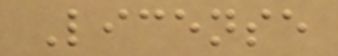License
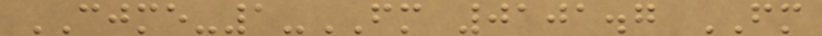CJME-1-FM 0101.7 FM
